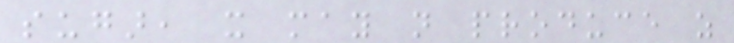sugar, it may not produce as
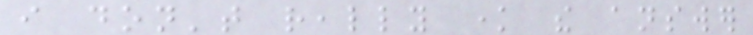i don't really know the answer
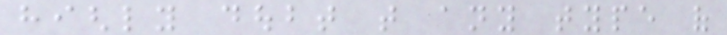highly doubt that any type of
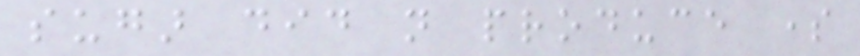sugar did not produce some
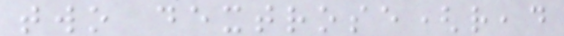two dextrose(read
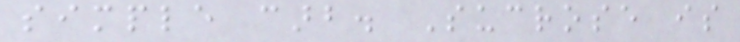simple carb. Sucrose is
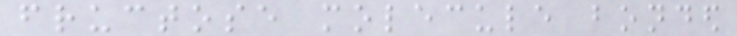fructose molecule bonded
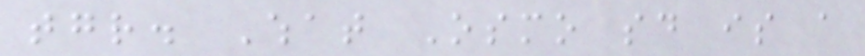together. What Osmo said is a
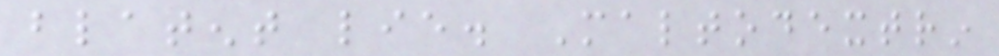blatent lie. Maltodextrin
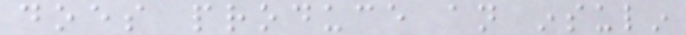does produce an insulin
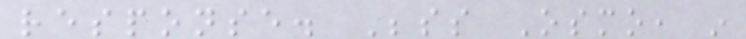response. Besides Osmo, in
